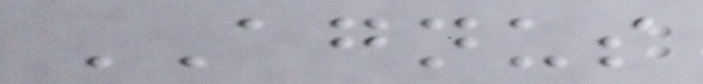AGNUS
